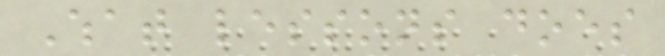What lessons does
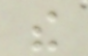the
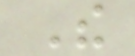The
